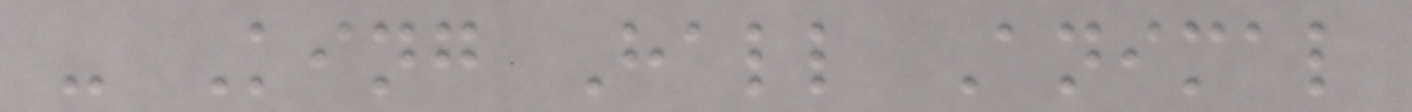- King Hall Animal
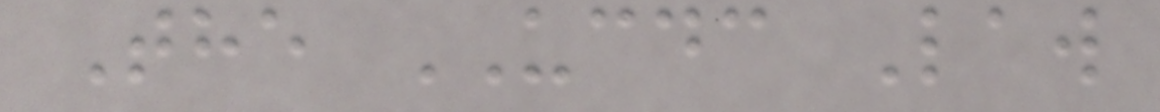The UCDC Law
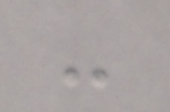-
